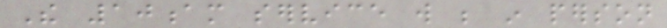The 10am service will be in person
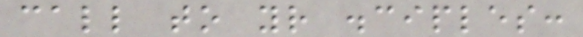call to your disciples:
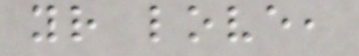your love,
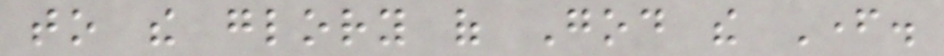to the glory of God the Father.
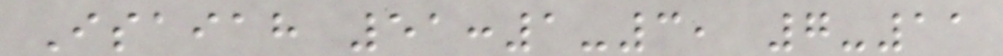Isaiah 51:1-3, 7-11
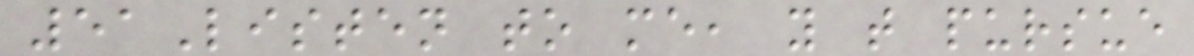51Listen to me, you that pursue
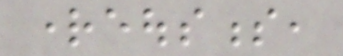righteousness,
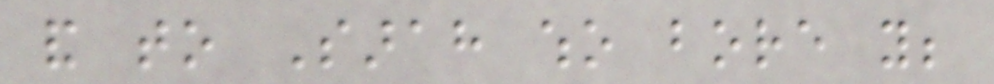and to Sarah who bore you;
